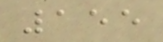155
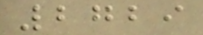2729
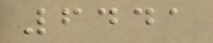6441
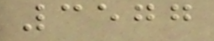3577
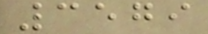3579
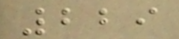229
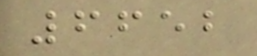6652
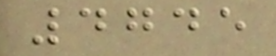4745
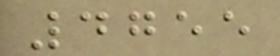4755
